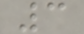3
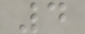4
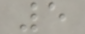5
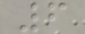6
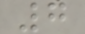7
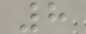8
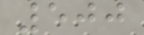500
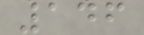146
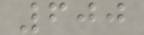600
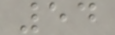54
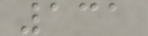131
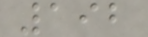192
